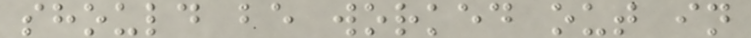should be worked out in
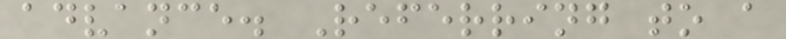advance. Referring to a
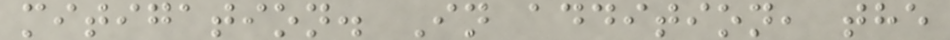mitigation. In addition, the
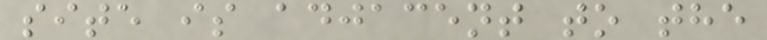site is adjacent to the
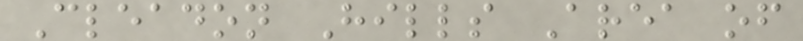Cleadon Hills Area of
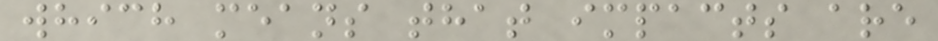which means that impacts are
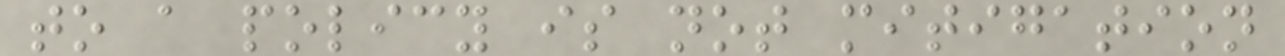to a policy is not mitigation
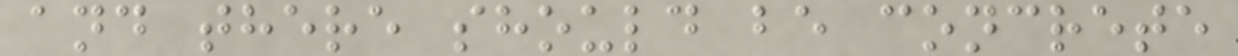and there should be concrete
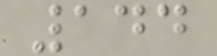144
